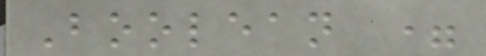Boolean =
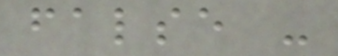false -
